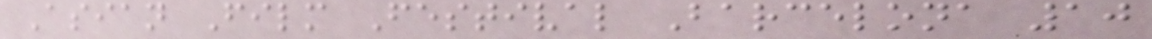Asian Film Festival Barcelona 10
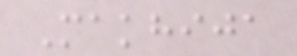Makhija
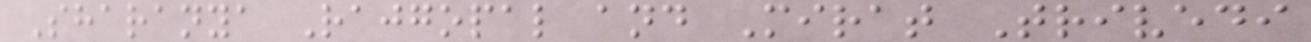Sharanya Rajgopal and Mirat Trivedi
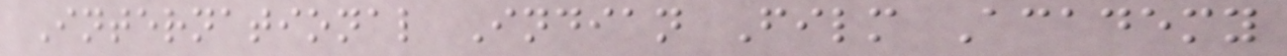International Indian Film Academy
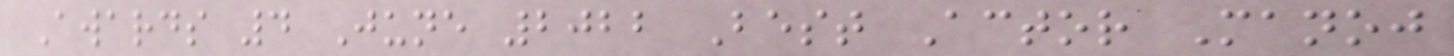Awards 4 June 2022 Best Actor Manoj
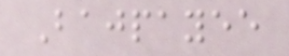Bajpayee
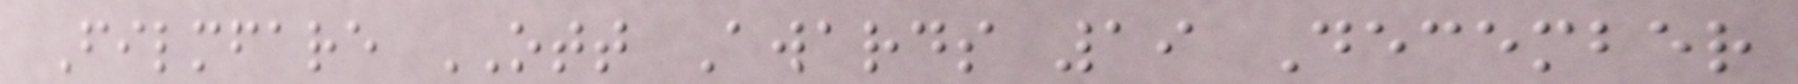Filmfare OTT Awards 19 December
